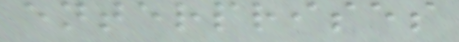enterprises
